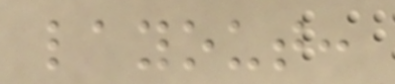layout:
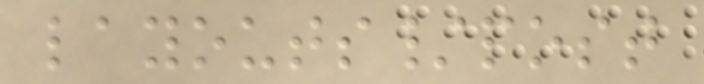layouts/post
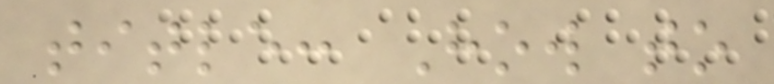title: How to
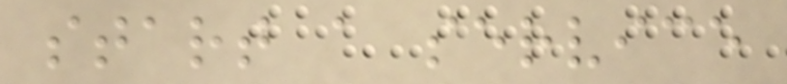start a service
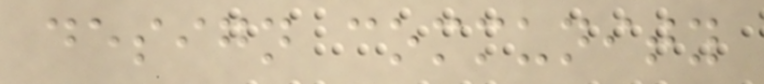design community
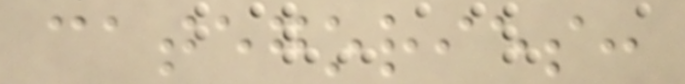categories:
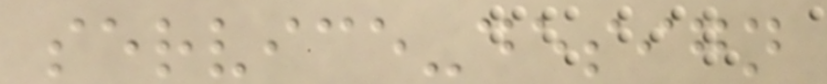service-design
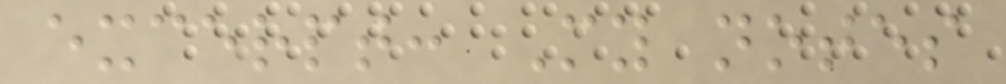excerpt: My notes
